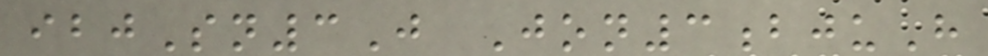ibjSn3J Jon3bjuH
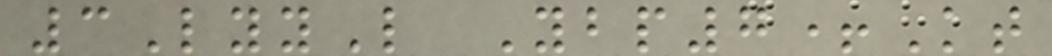3LyyL Ybp7+Kt
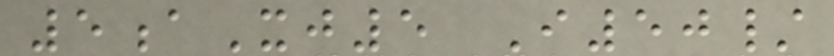5aXj5 I50/
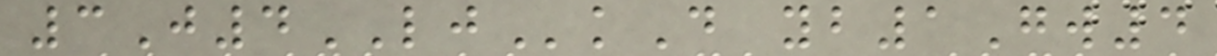3J4LJkD yb1Gw4
